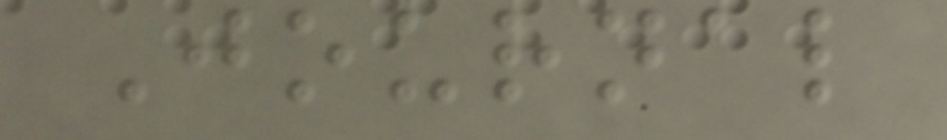Journal
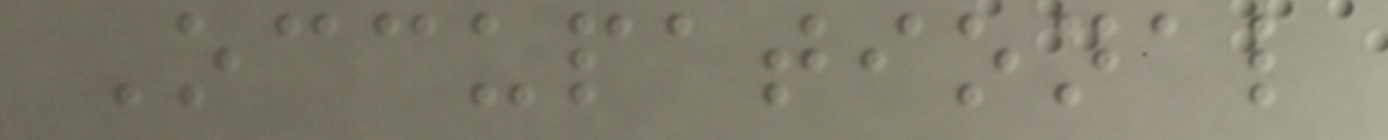Occupational
